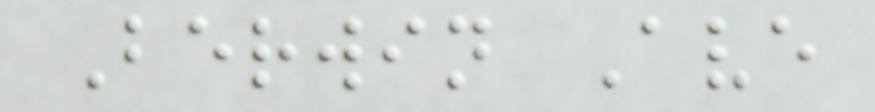Berwin Ave
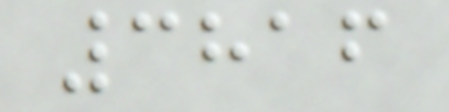3816
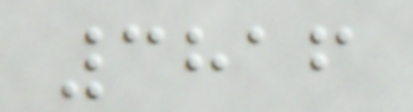3816
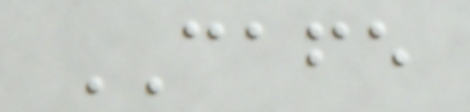CAFE
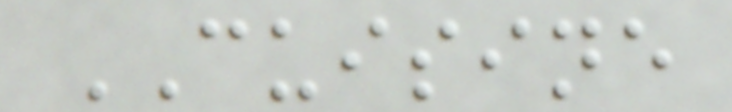CUISINE
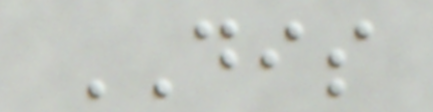DIS
